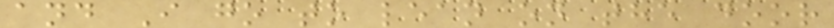and I go to lean on the door
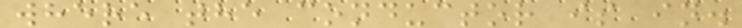where the conductor is in.
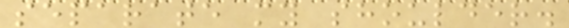separate my shoulder.
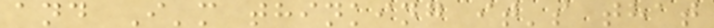and I'm thinking it's that
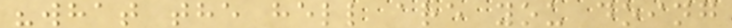"what the hell are you doing
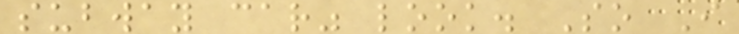subway car" look. So I
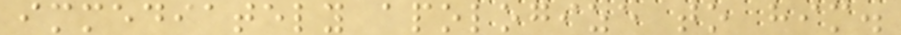immediately apologize to him.
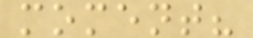moment?
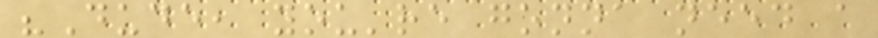"Dude, you're gonna need a
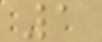1
